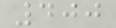400
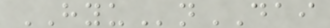HYUnDAI
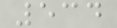534
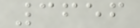3656
